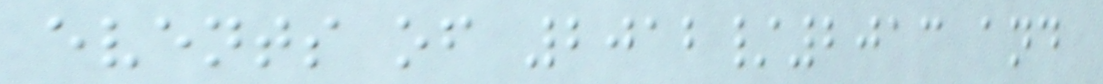events of 2012/2013 and
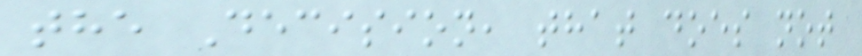the Decision, that does not
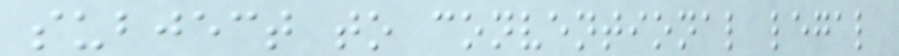subject to conventional legal
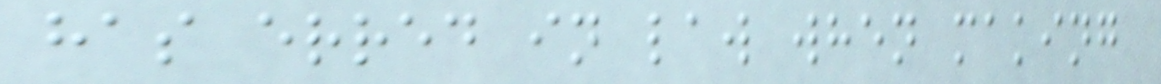has erred in law when making
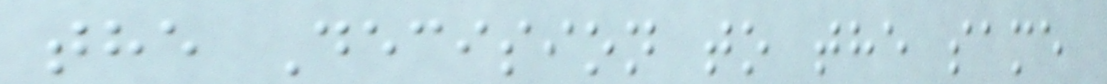the Decision to the same
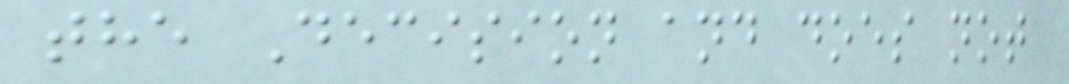the Decision and does not
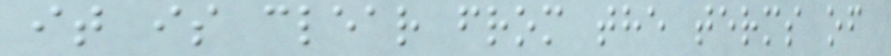it is clear from the terms of
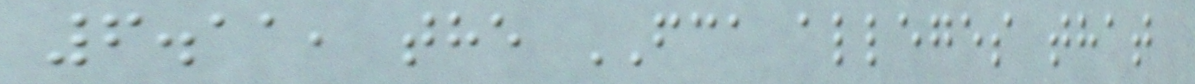6.11, the FCA alleges that
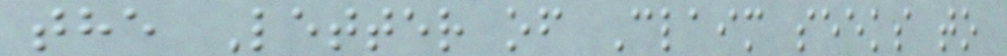the Letter of Claim seeks to
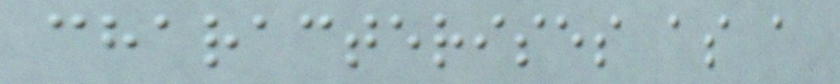characterises as a
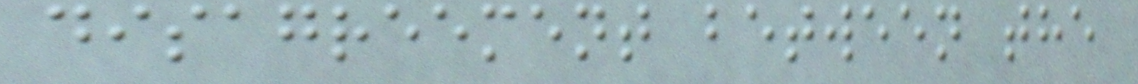disagreement between the
